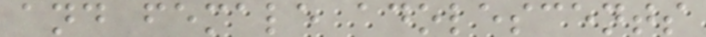and female adolescents
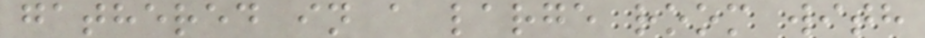gathered in a large room with
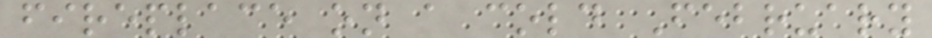fireplace on a cold February
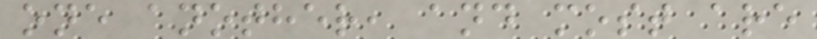one another, and most are
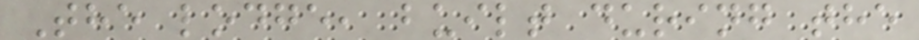The lodge, built during the
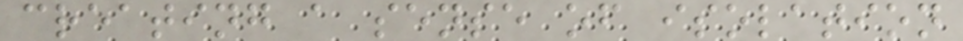creating a sense of isolation
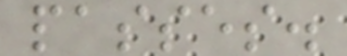passes.
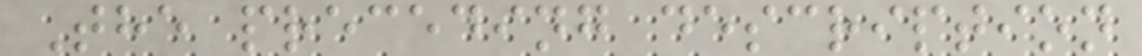The preceding description
